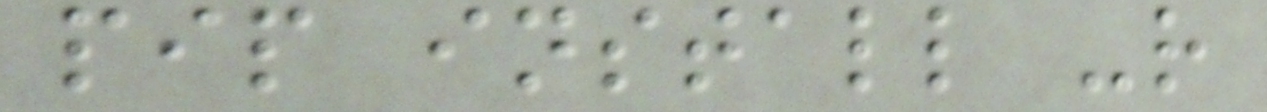pip install -r
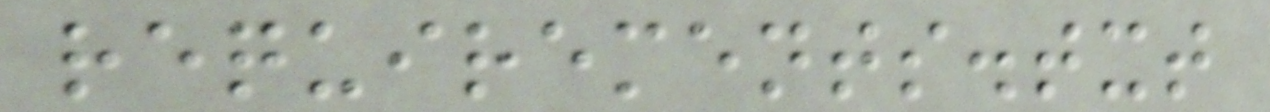requirements.txt
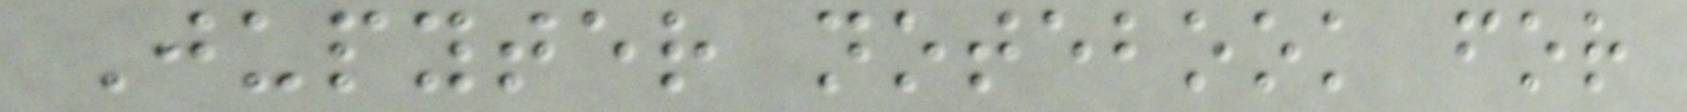Jupyter notebook for
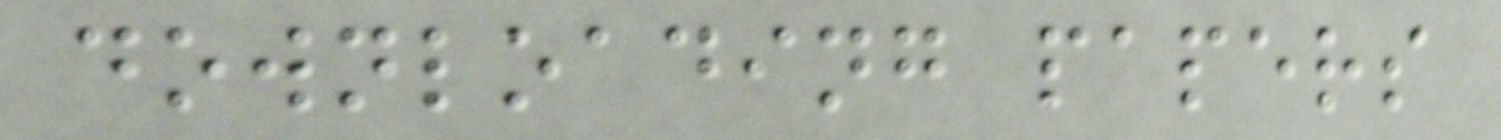downloading papers
